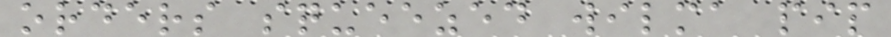orders squeezed wilma pip
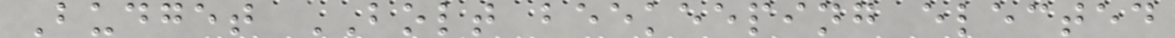Budget BOLT beekeeping elected
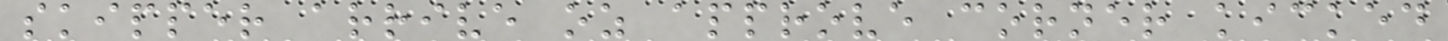skipper arrive oz approve corner kicked
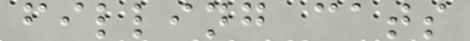filling cats
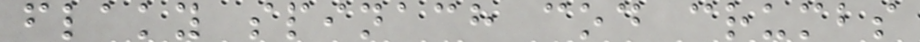flaky spinach cod crumbs
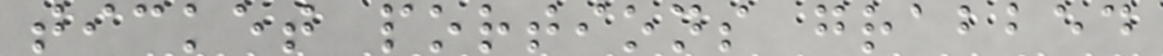ticket portions grabbed
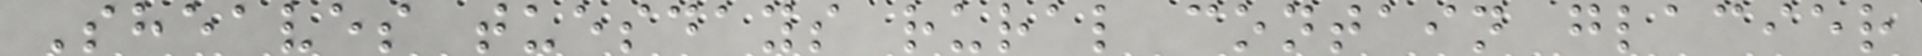Sheaves tuesdays rural contain glacier
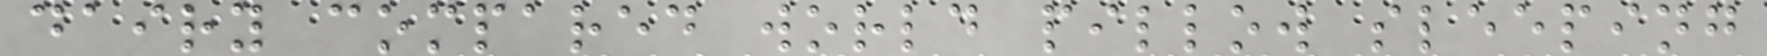dairy compared world pillow sleeping
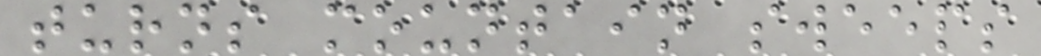turns mountain sweeps
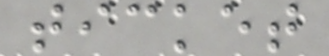ticket
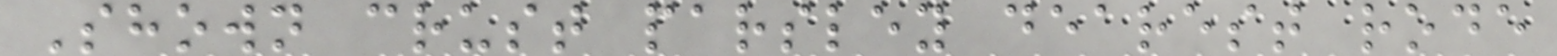Shown crust parsley dearest rode
